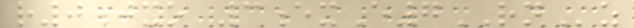r0jxo 3exE7RNz
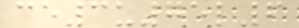ce3u75l6
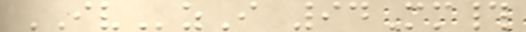IVzI 94Mm#
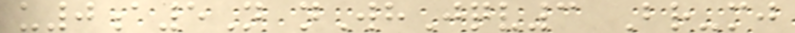u0a5N nWhJqv3 Br-mj
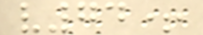v74+
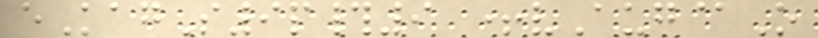eKagS9p#9 +vAug@O
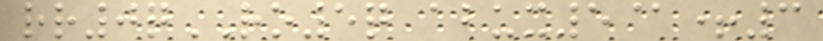rr0qRO5q abux5@+3
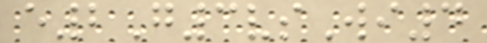e2G3vsWi4
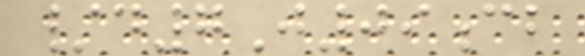/d7J09cb
